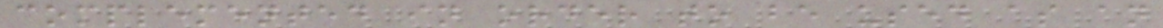complemented in order to be used as an
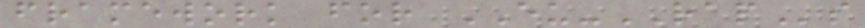framework for EU-RAPs
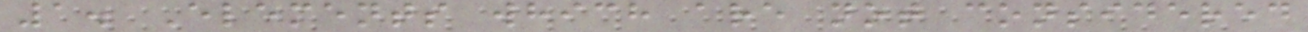1. Elements which are not considered
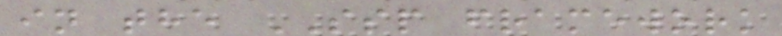in the SSP framework
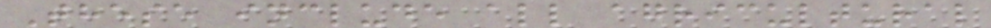These include all agricultural
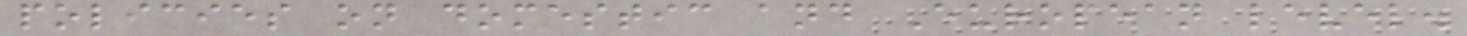policies on domestic and European level.
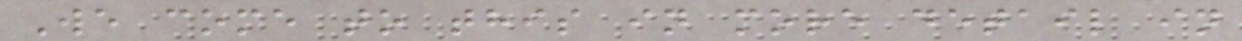We come to this in more detail in
